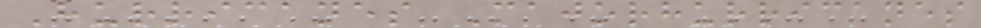Hurricanes Majorhurricanes
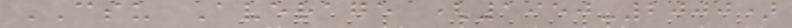CSU Average (1950-2000)
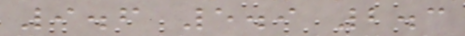9.6 5.9 2.3
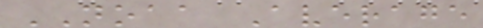NOAA Average
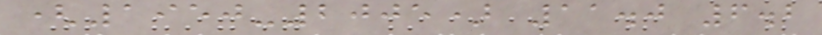(1950-2005) 11.0 6.2
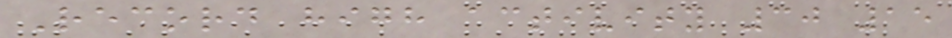Record high activity 30 15
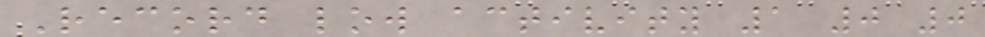Record low activity 1 0 0
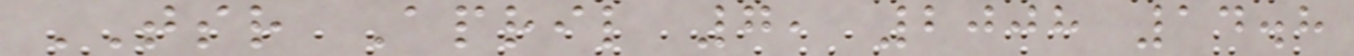TSR April 7, 2008 14.8
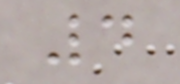4
